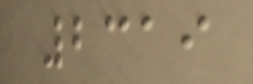2319
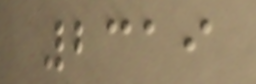2319
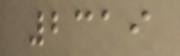2319
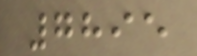7895
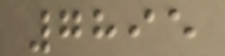7895
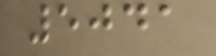5041
